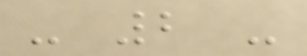- 2 -
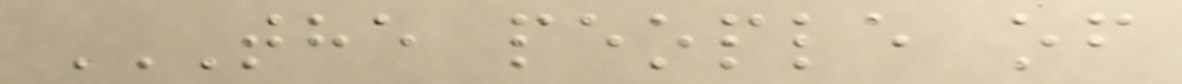THE PEOPLE OF
